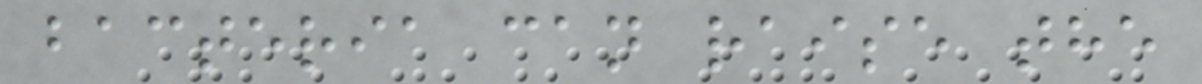bacteria can raise the
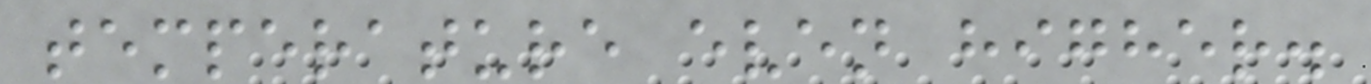temperature even higher.
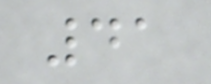41
